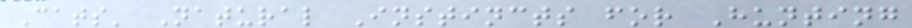Cats' Natural Instincts for Hunting
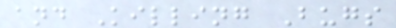and Killing Bugs
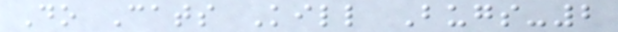Do Cats Kill Bugs-2
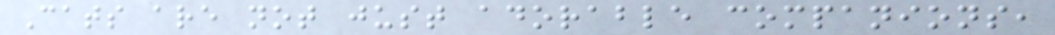Cats are not just adorable companions,
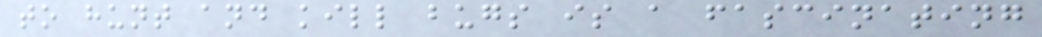to hunt and kill bugs is a fascinating
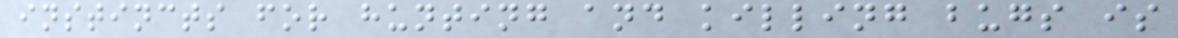instincts for hunting and killing bugs is
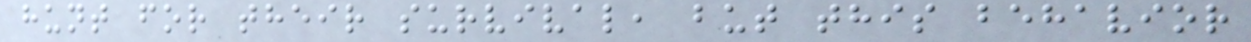hunt for their survival, but this behavior
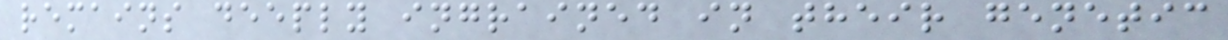remains deeply ingrained in their genetic
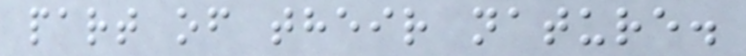part of their nature.
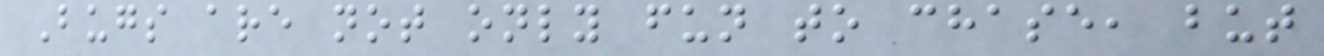Bugs are not only fun to chase, but
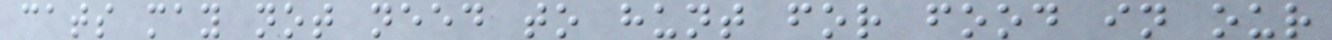cats may not need to hunt for food in our
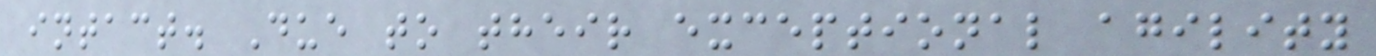intact. Due to their exceptional agility
